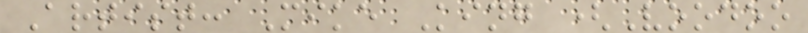Artist: Mike King (Voodoo
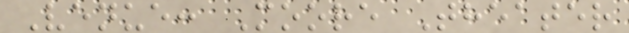Venue: Moore Theater
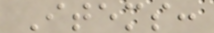Items:
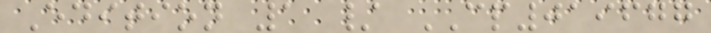Edition 1 / CP019677
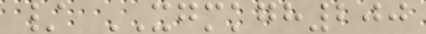/ XGMKGH200
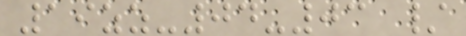19zz-04-03 /
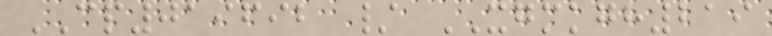CP019692 / XGMKGH219
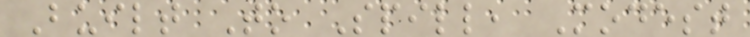Built To Spill, Modest
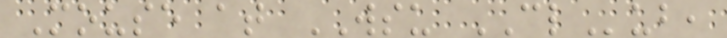Mouse at WSU CLub,
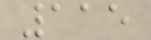115
